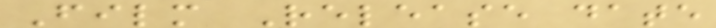Film Release date
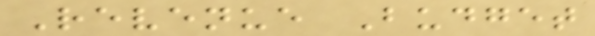Revenue Budget
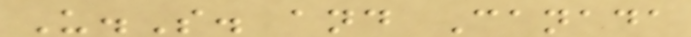U.S. and Canada
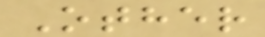Other
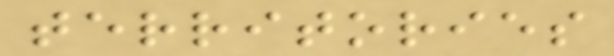territories
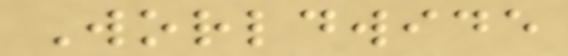Worldwide
